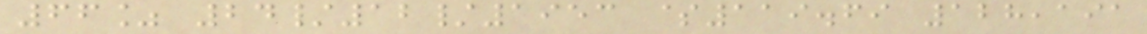66% 24/12/1953 $119.69 128,191
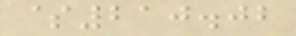$210.02
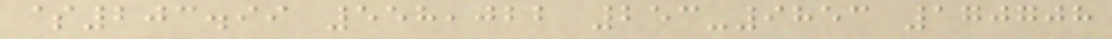$203.99 558,022 253-9853 170708
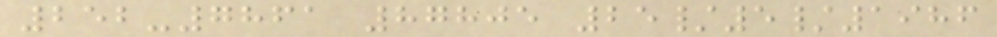252-7861 87805 25/5/1986
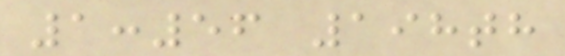1:56 198th
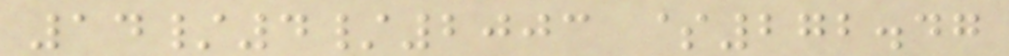14/4/2003 $272.47
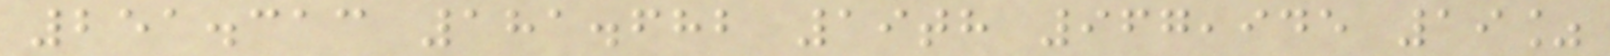251.313 181.682 19th 967,945 19%
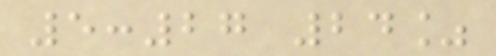5:27 24%
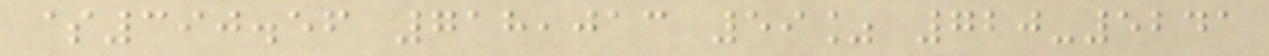$390.56 718,013 59% 720-5241
